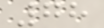78
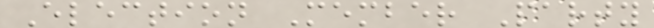Election Member Party
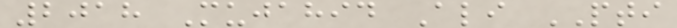2018 Mujahid Ali PTI
